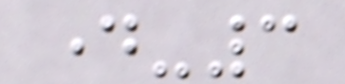day-3
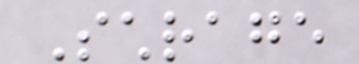Schrage
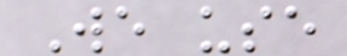We use
